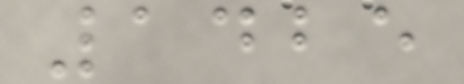1425
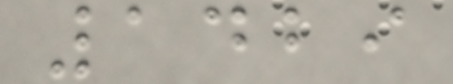1429
